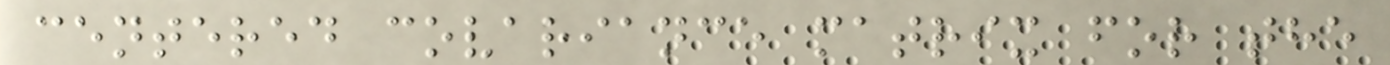centered covariance matrix for the
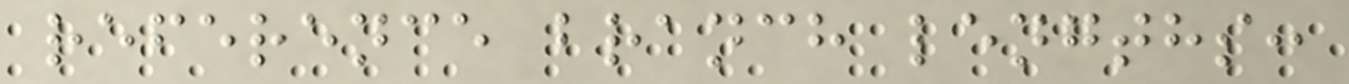reference branch lengths:
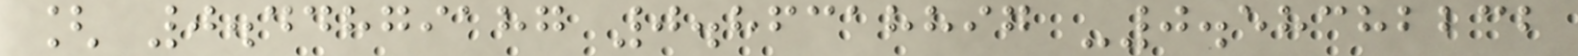[ 0.44879187 0.86318897 -0.58382232
